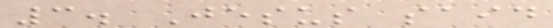3. Jesus said
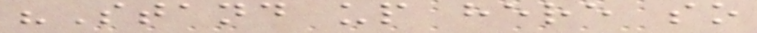"Stand up here so
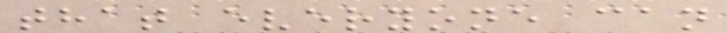that everyone can
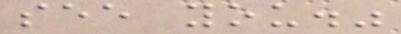see you."
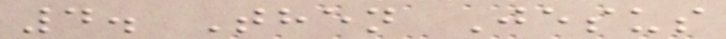4. Then Jesus
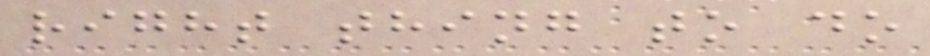right thing to do
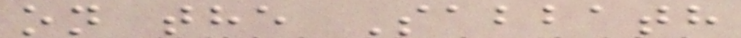on the Sabbath
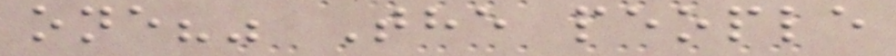one?" The people
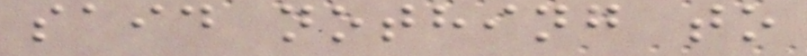said nothing to
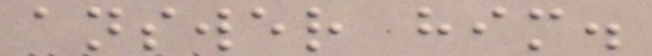answer him.
